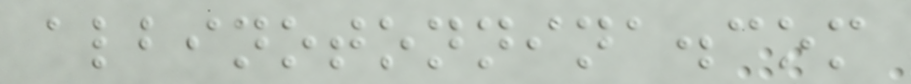albinotonnina.com
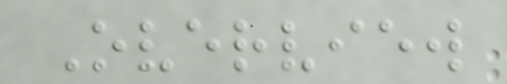Overview
